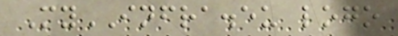MyINFRA.eu logo
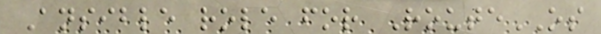Ansible role for RouteOS
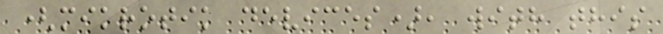(mikrotik devices), with this
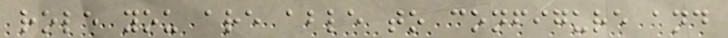role you are able to configure and
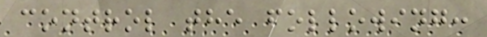control the following:
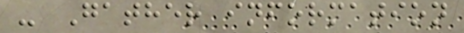- Gather information
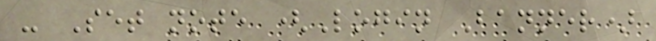- Set note (Login Banner)
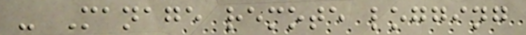- Manage remote logging
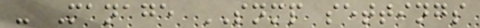- Manage SNMP settings
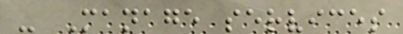- Manage services
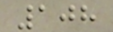108
